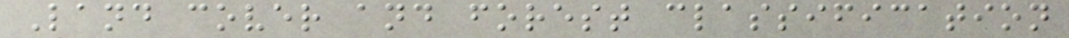Land cover and forest classification
